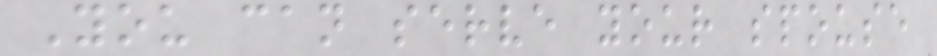You can serve your spouse
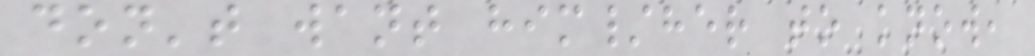don't want him/her to know,
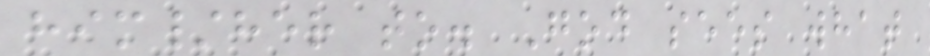him/her to. God sees what
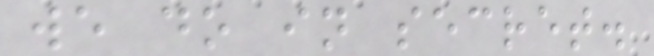we do in secret.
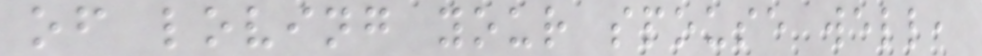of loving your spouse well,
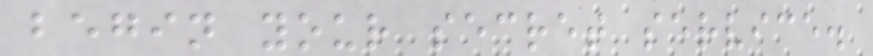begin your secret service.
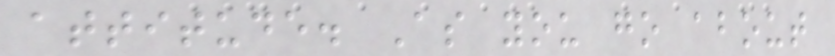attitude. As you go about
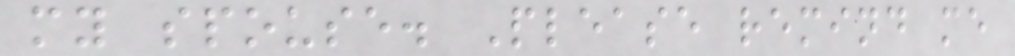my spouse. Please remind me
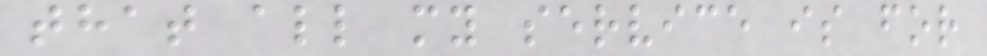that all my service is for
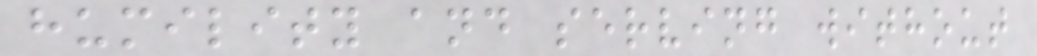humility and serving without
